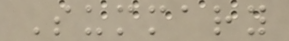Summary
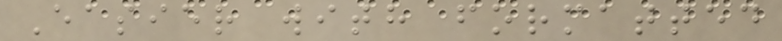Easier with formatted
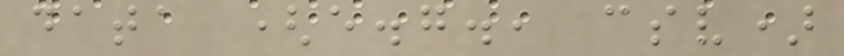data (e.g., csv)
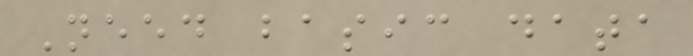Need basic data
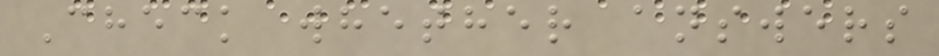Check whether answers
